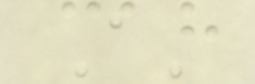A'
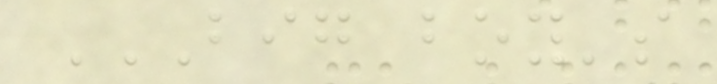BIG BOY'S
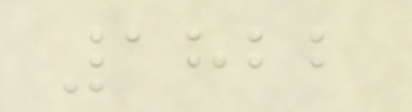1822
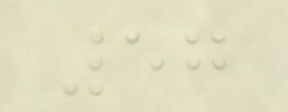57
